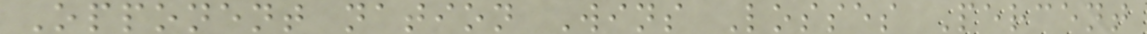Opponent nation Wins Losses Percent
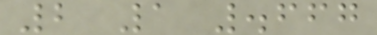2 1 .667
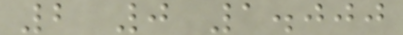2 0 1.000
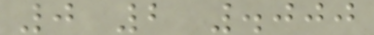0 2 .000
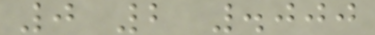0 2 .000
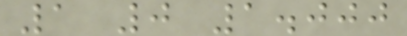1 0 1.000
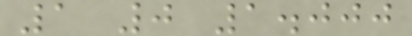1 0 1.000
